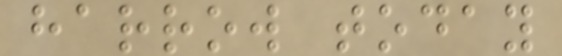harrow today
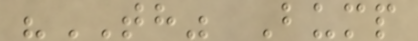"TH" Bump
